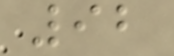92
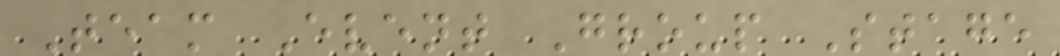Team Event Group Stage
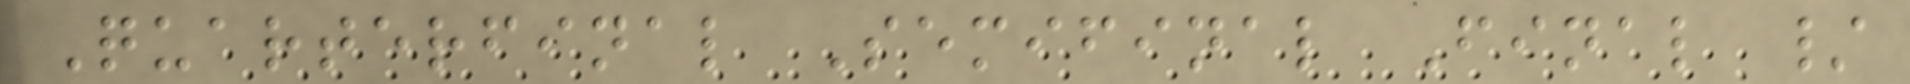Quarterfinal Semifinal Final /
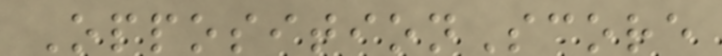OppositionScore
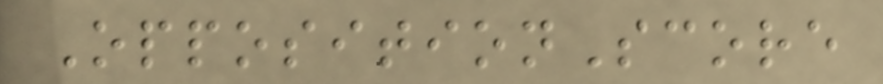OppositionScore
